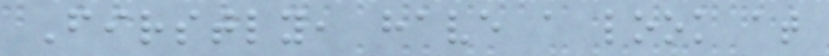Firstly, have a look at
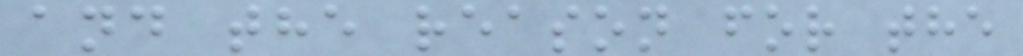and the reason for the
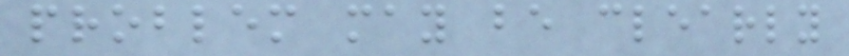problem may be clearly
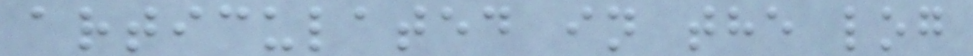articulated in the log
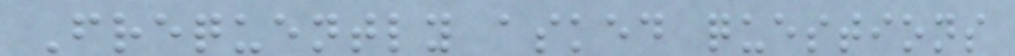Frequently asked questions
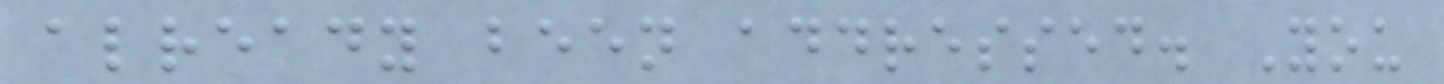already been addressed. You
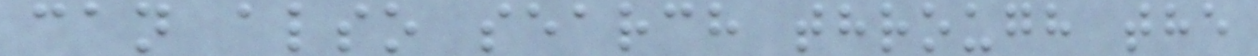can also search through the
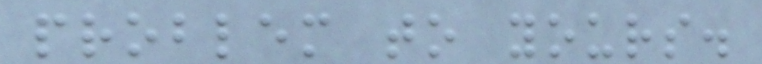problem to yours.
